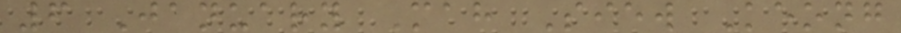6 January Mah Siew Keong
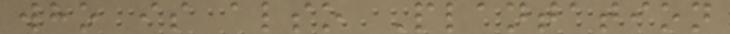who is also Plantation
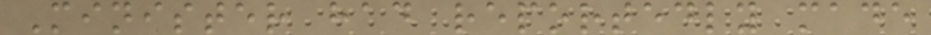Minister had reportedly made
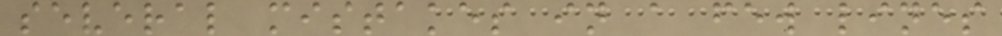several mistakes in a few lines
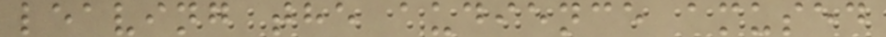leaving the audience amused
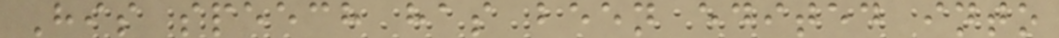His speech has been edited into
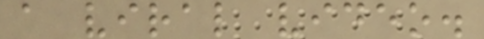a viral video.
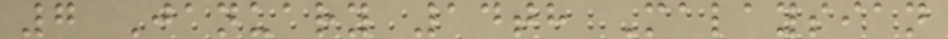7 January 14th Malaysian
